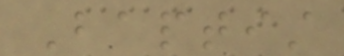Baptist
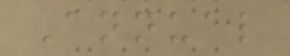Annual
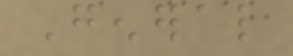General
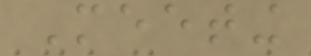Meeting
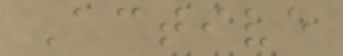Active
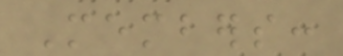Members:
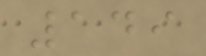149
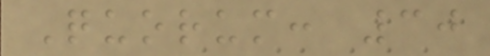Quorum: 30
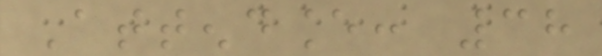Attendance: 38
